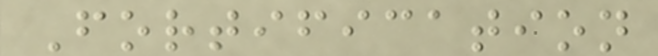Fortification
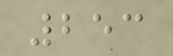253
